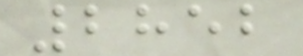2852
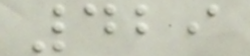429
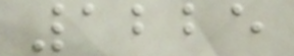1225
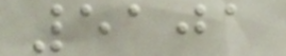5101
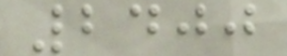2400
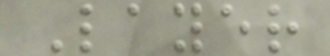Layer
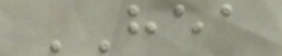HEA
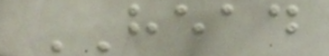HEAD
